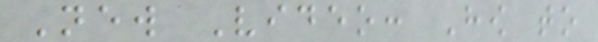New Video: How to
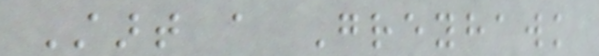Start a Greyhawk
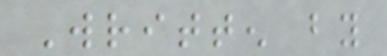Written by
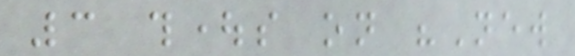3 thoughts on "New
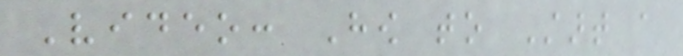Video: How to Start a
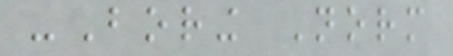-Boring Norm
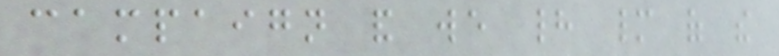campaign and we had many of the
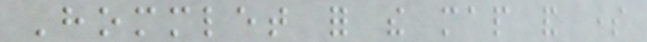Hommlet for the map and some
